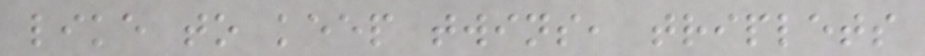like to keep twins, triplets
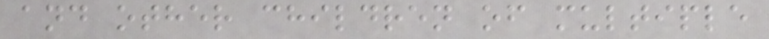and other children of multiple
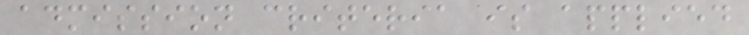admission criteria is applied
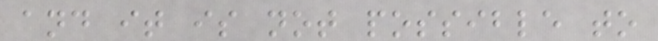and it is not possible to
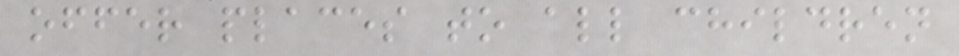offer places to all children
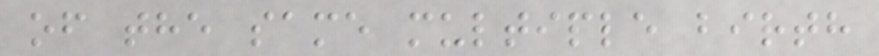of the same multiple birth
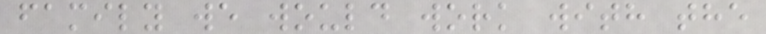family we would work with the
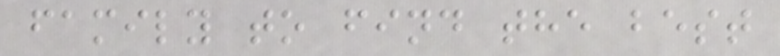family to find the best
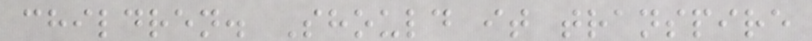children. Should it transpire
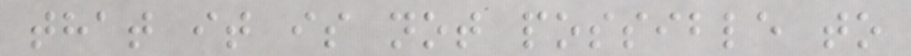that it is not possible to
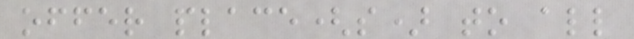offer place(s) to all
